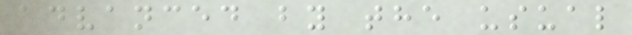advanced by the usual
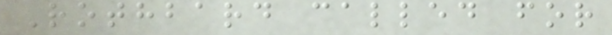Rothbard called for
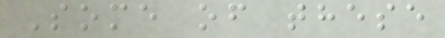Some of these
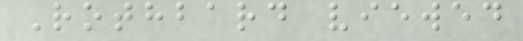Rothbard viewed
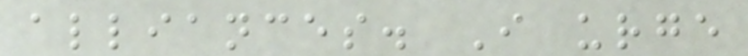alliances. I urge
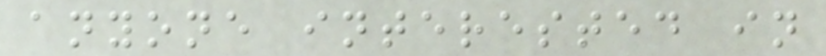anyone interested in
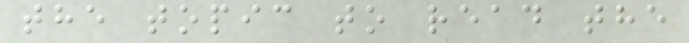the topic to read the
